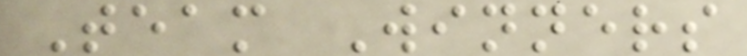Team Winners
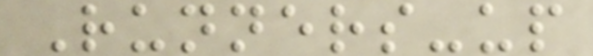Runners-up
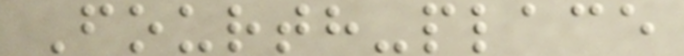Fourth-place
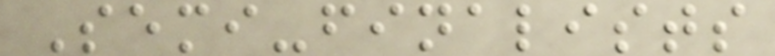Semi-finalists
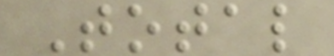Total
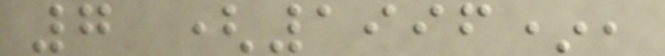7 (1996*,
